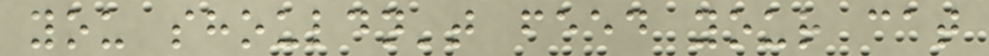you shouldn't feed your cat
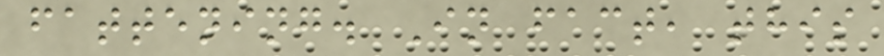fattening. In fact, this
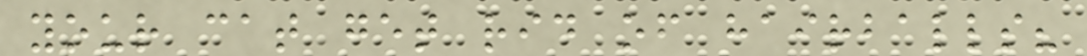your cat get rid of hairballs?
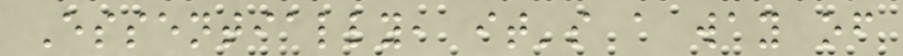Essentially, it's a way of
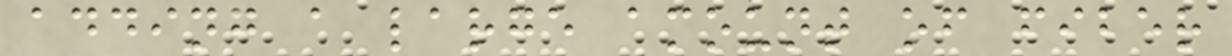adding a large amount of fiber
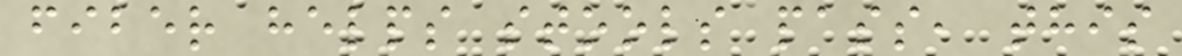fiber helps stools pass, this
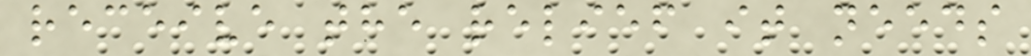receive the relief it needs
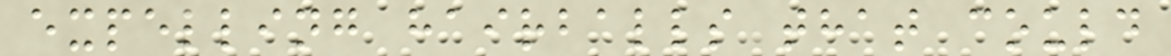expelling hairballs that could
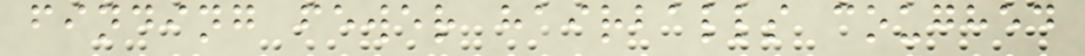finding fewer hairballs coughed
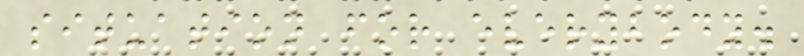situation for everybody.
